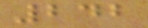242
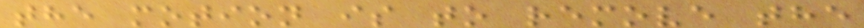the motion is to remove the
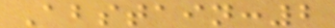Abstain:2
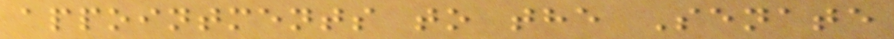appointments to the Senate
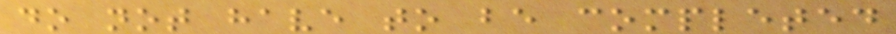do not have to be completed
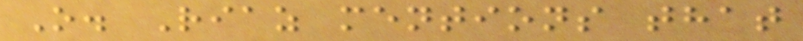O. Riaz mentions that
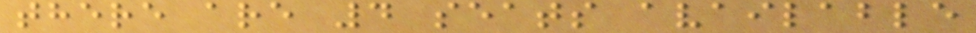there are 4 seats available
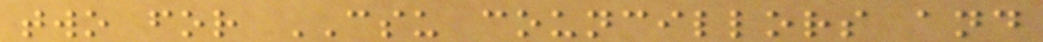two for CSU councillors and
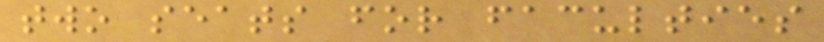two seats for faculties
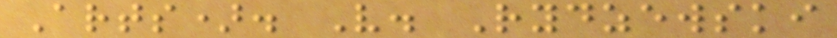Arts). V. Rydzewski
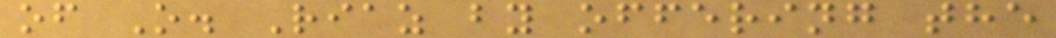of O. Riaz by offering the
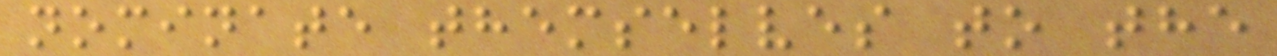nominate themselves to the
